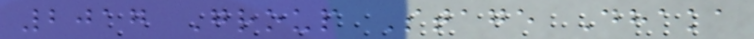2017 Group Stage Dhaka
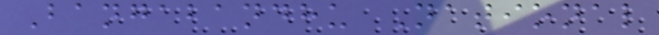Bangabandhu National
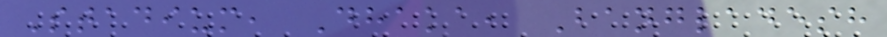Stadium, Dhaka, Bangladesh
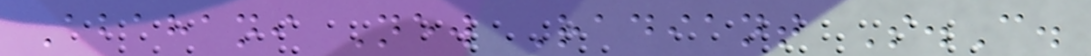Abahani New Radiant S.C.
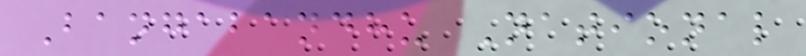Bangabandhu National
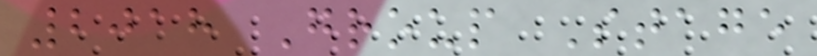2018 Group Stage
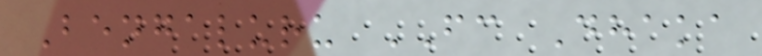Bengaluru FC Dhaka
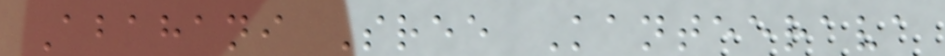Abahani Sree Kanteerava
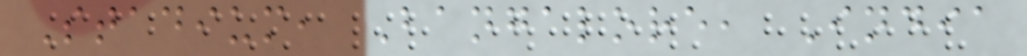Stadium, Bangalore, India
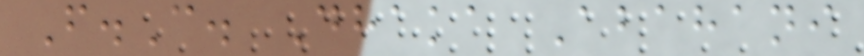F.C. Dhaka Abahani
